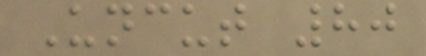Uncut 80
